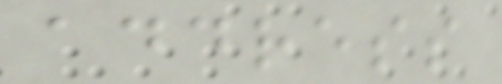address
